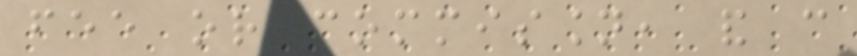fee or commission, and can
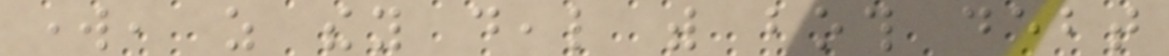work, as they deal with both debt
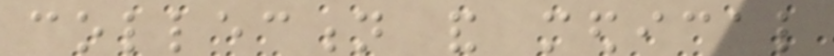collection and medical
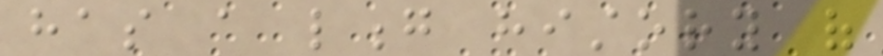has a long history of
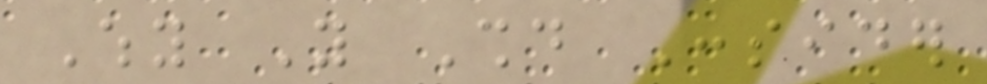Why You Should Consider
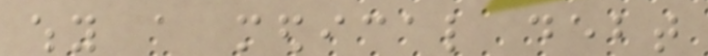why a medical debt
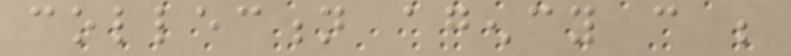collection agency can be
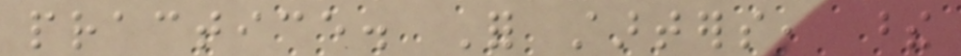practice. For starters, these
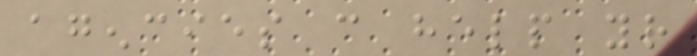agencies can help your
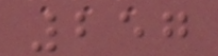257
